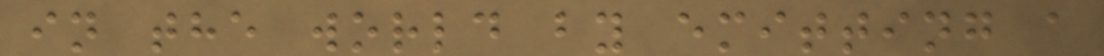in the world by emitting a
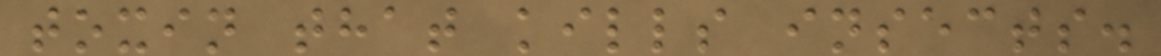toxin that kills insects.
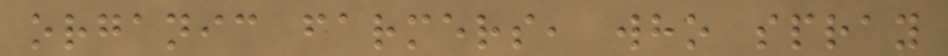organic farmers, who spray
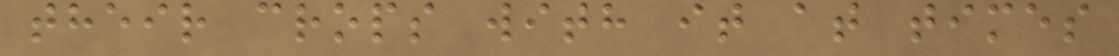their crops with it at times
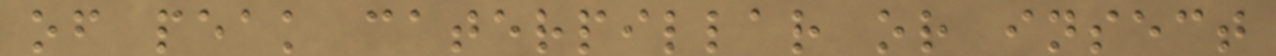of peak caterpillar or insect
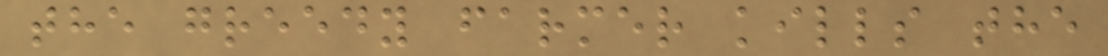the greedy farmer kills the
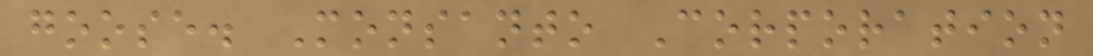goose. Monsanto Corporation
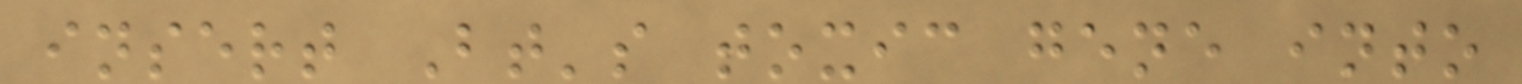insert Bt's toxic gene into
